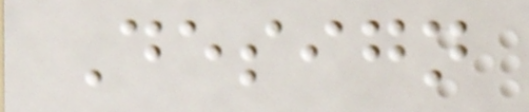Design
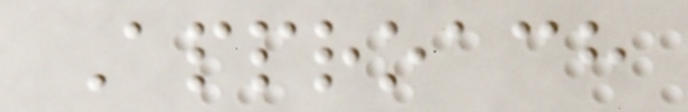Approach
